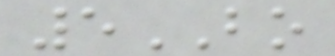5BO
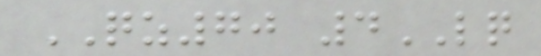QZ70 4LQ
